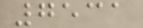7531
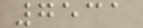7531
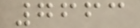7663
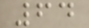64
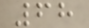68
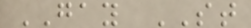GAY ST
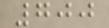700
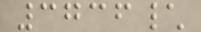3736\
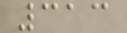313
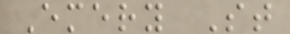Emery St
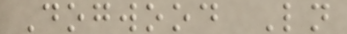Dogwood Ln
